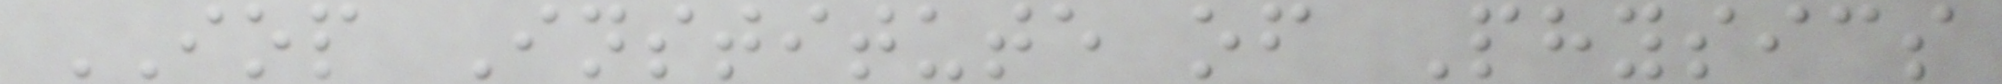IOP Institute of Physics
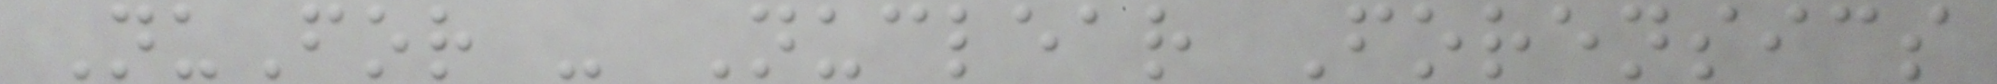NuFor - Nuclear Forensics
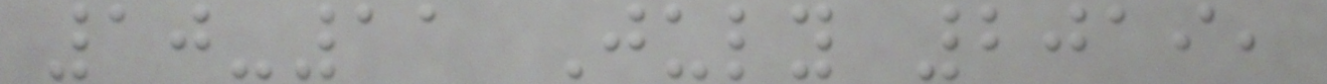10-11 July 2019,
